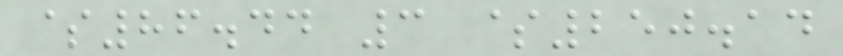$86.44 3 $250.14
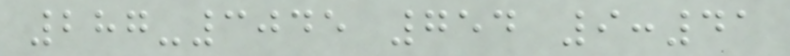287-3045 754 9:41
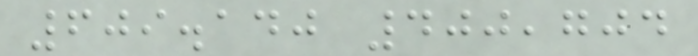609.140 400,704
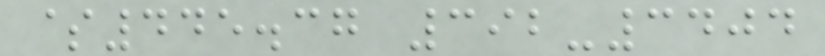$445.37 392-3404
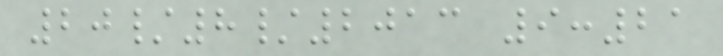20/8/2013 9:21
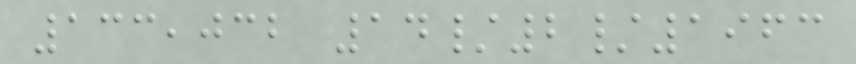133,032 14/2/1963
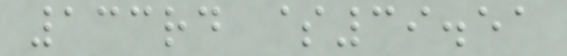133rd $39.51
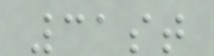31st
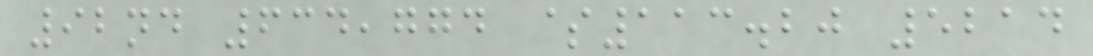92nd 634,774 $113.20 5214
